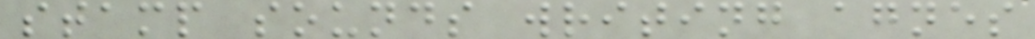stamp sounds writing agnes
